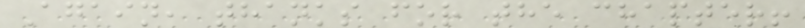Again, thanks for the chapter!
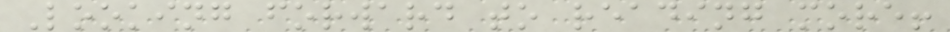Looking forward to reading more!
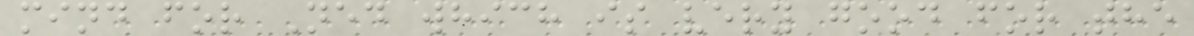mind for Ned which is very good for the
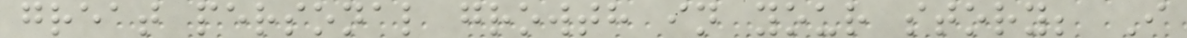great personal growth in your story; I
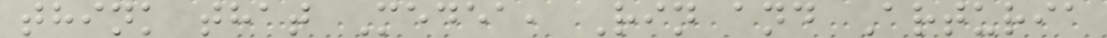think that Medea, Rin and Arturia
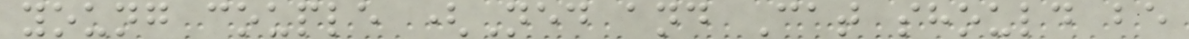young couple (Ned and Cat should be
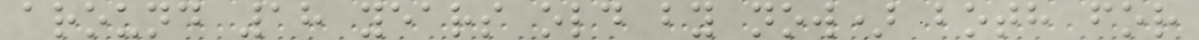around 18 years old by now) both for
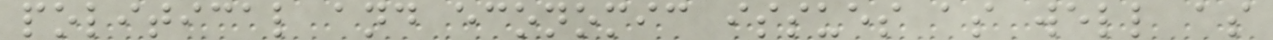political and economic issues as well as
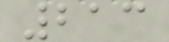213
